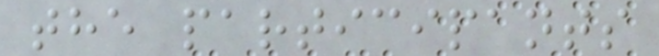the participants
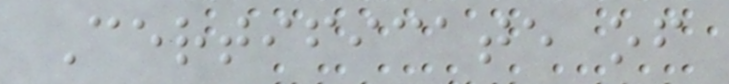Certificate of
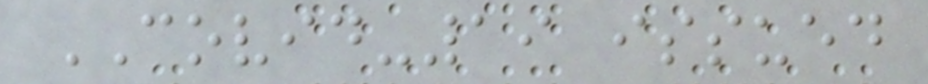COVID-19 issued
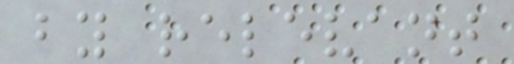by relevant
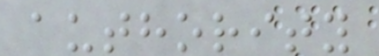authority
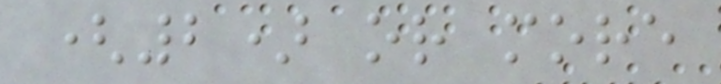(2) or more
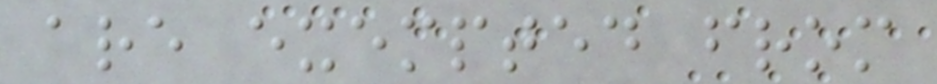are exempted from
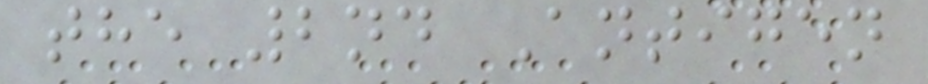the 2nd Antigen
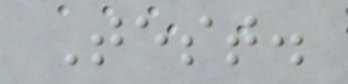Test.
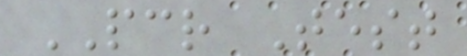PCR Test
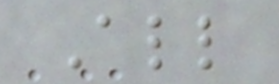All
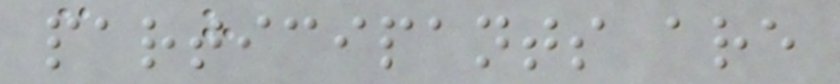participants are
